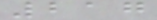217
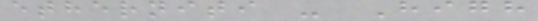etherniti - High
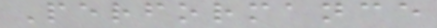Performance
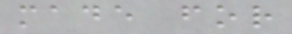made for
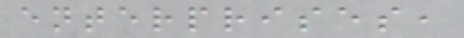enterprises,
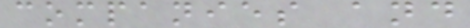companies and
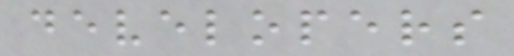developers
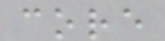core
